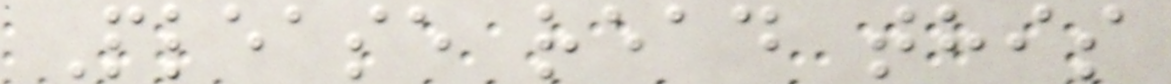Please read this
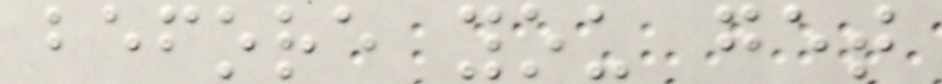before you get
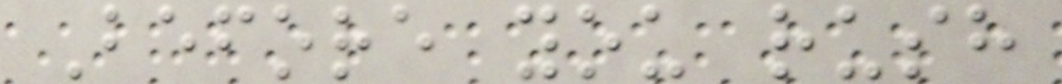Before you rush
